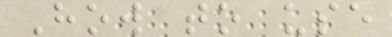How to use
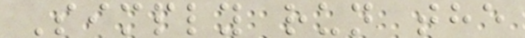Simply run the
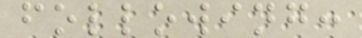following:
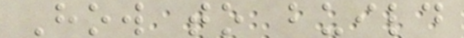How to build
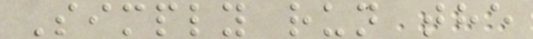Simply run the
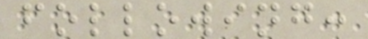following:
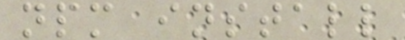npm install
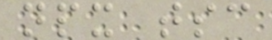npx tsc
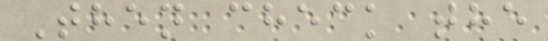Then check the
